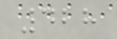428
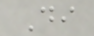Di
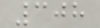308
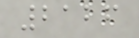2126
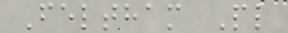Feltham Pl
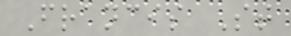Francis St
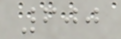600
